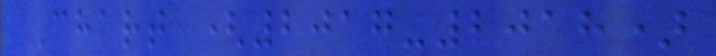Chart (2017-2018)
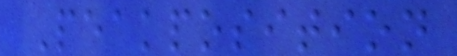Peakposition
